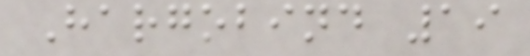Hargobind 19
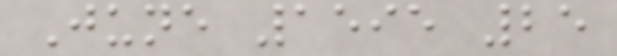June 1595 25
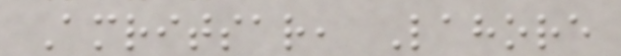Amritsar, Lahore
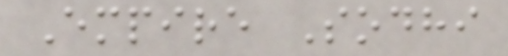Empire Sodhi
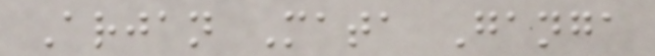Arjan Mata Ganga
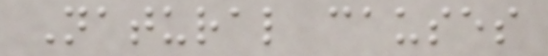Natural causes
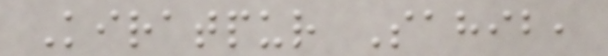Kiratpur Sahib,
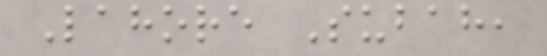Lahore Subah,
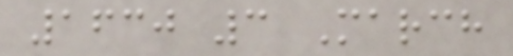1630 3 March
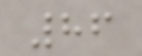86
